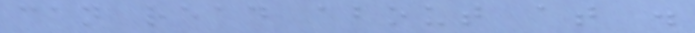can read about at .
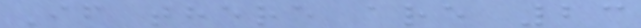If there are 23
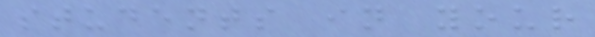students in your
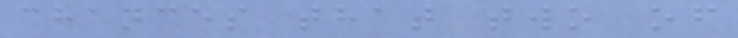chances that two of
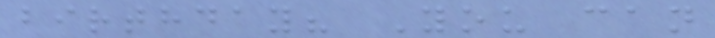birthday? You can
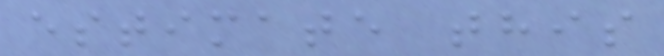estimate this
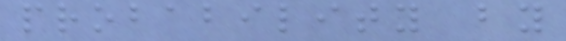probability by
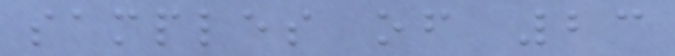samples of 23
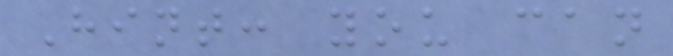Hint: you can
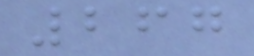267
